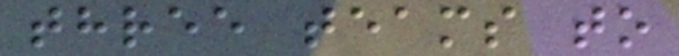three teams to
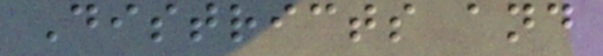Districts and
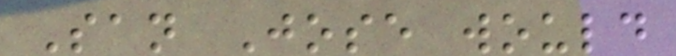San Jose would
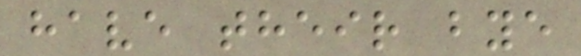have their bye
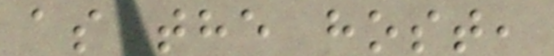as the host,
